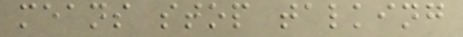means stop talking
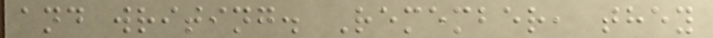and writing. Remember, they
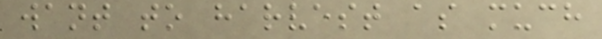want to harvest as much
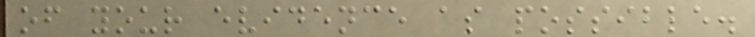of your evidence as possible.
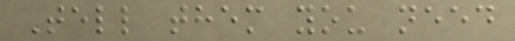Tell them you need
